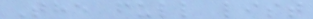The full list
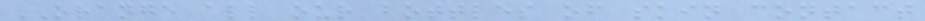ORANGE all our bottles of skin contact
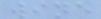wine
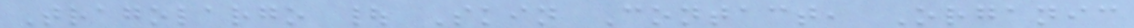Tragolargo | Skin Contact, Organic
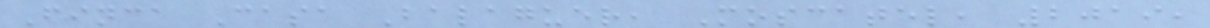Finca Casa Balaguer, Moscatel, 2019,
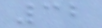32
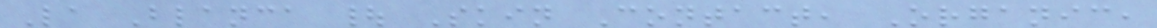La Blanca | Skin Contact, Organic,
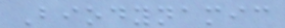Biodynamic
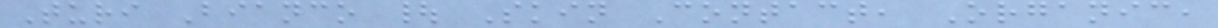Turi Bianco | Skin Contact, Organic,
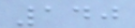140
